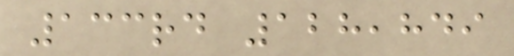133rd 128,849
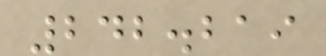242.219
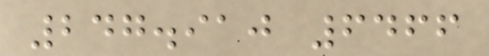247.910 6466
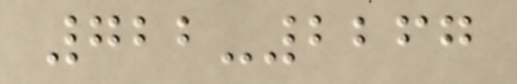722-2267
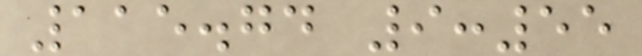115.74 9:55
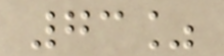73%
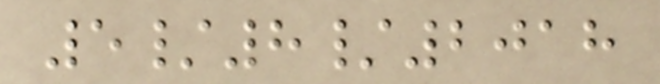5/8/2018
